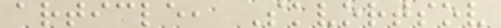article, Skvortsov
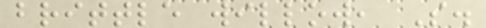brittle willow, S.
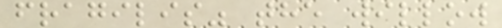fragilis" the willow
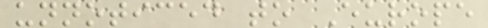unnoticed to Europe
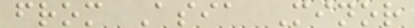from Asia Minor
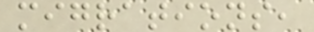migrations,
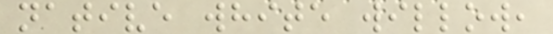native white willow,
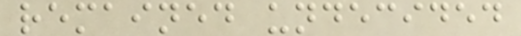remained undecided
